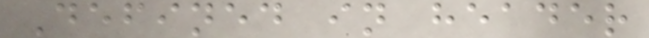Defined in header
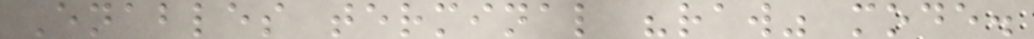Enables terminal "raw" mode.
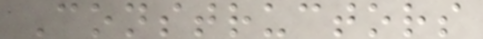Constructors
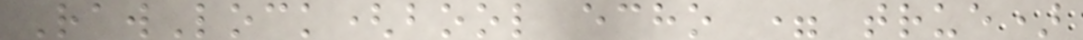RawLock(bool echo = true)
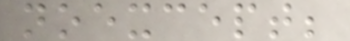noexcept;
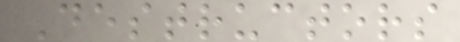Destructors
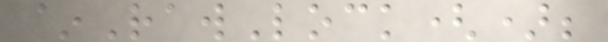~RawLock();
